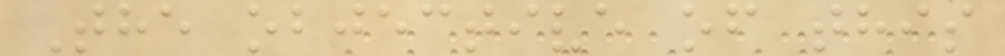The objective of this
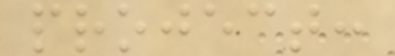project:
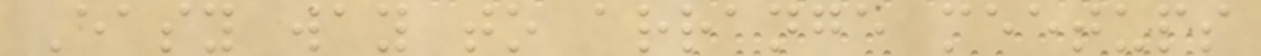Easy way to arrange meetups
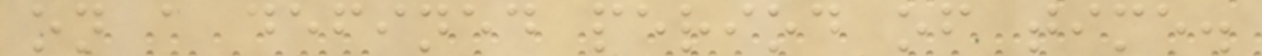on a defined period of time.
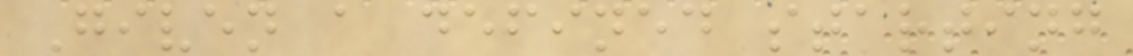Given a defined starting
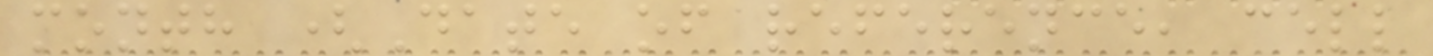month (Date of reference, cell
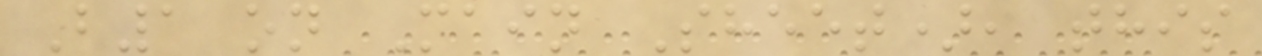B1 on Main Sheet), this
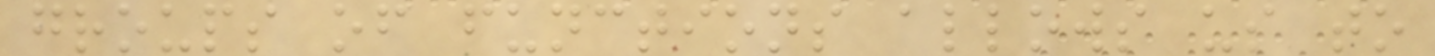groups of functions allows us to
